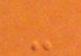-
